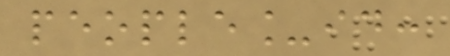people_id:
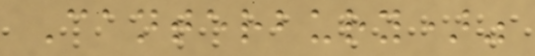Canterbury)"
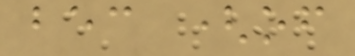bec (of
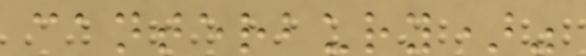canterbury)"
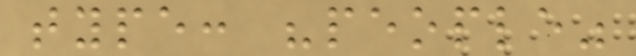type: "people"
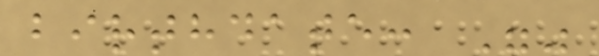birthdate: ""
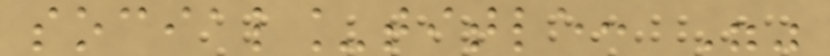social_title: ""
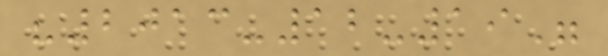"2013-12-19"
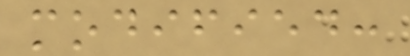modified:
